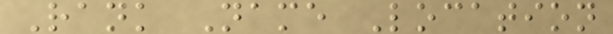Rank Name Location
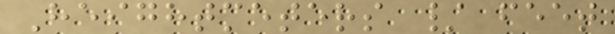Heightmeters / feet
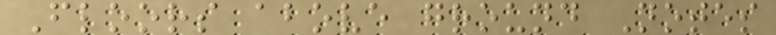Floors above ground Notes
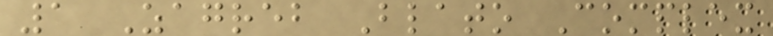1 Zagreb Blato Complex
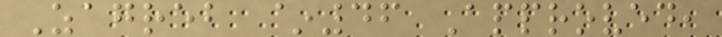Zagreb ~46 Approved,
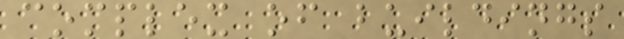complex of buildings
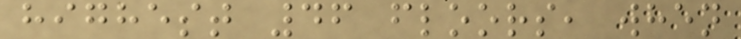highest 46 floors, when
